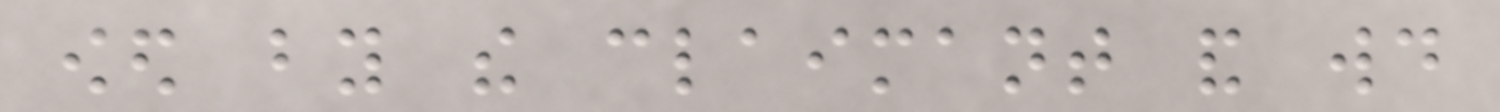owed by the claimant and would
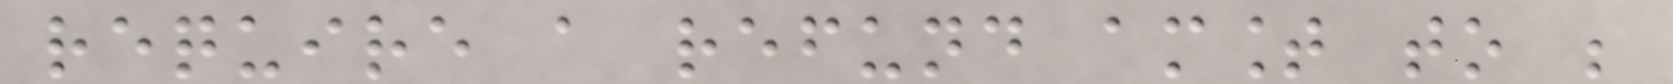require a refund amount to be
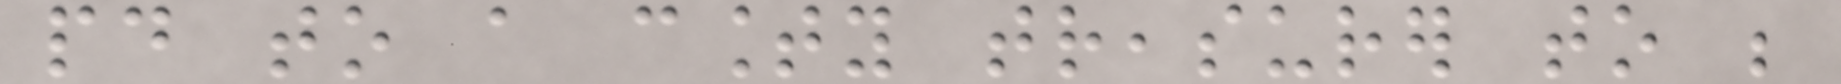paid to a county treasurer to be
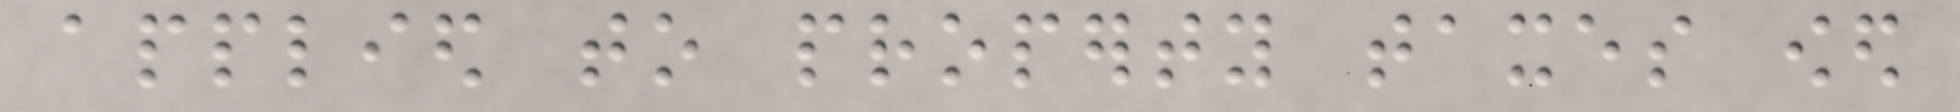applied to property taxes owed
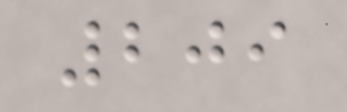209
